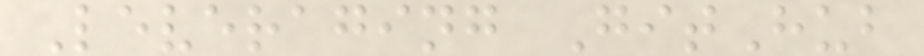Leveraging GitHub
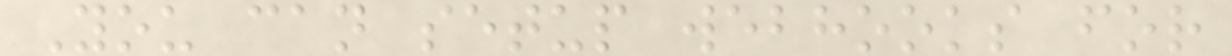You can setup webhooks for
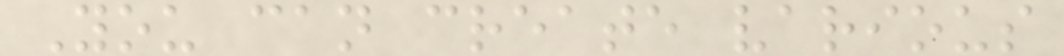You can create various
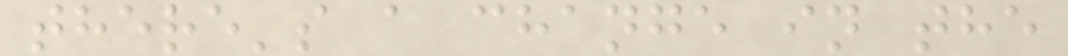there's a change in the
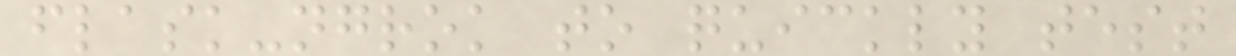flask-ngrok to quickly test
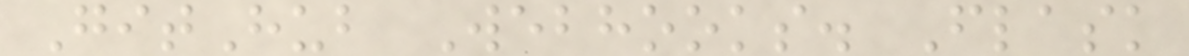GitHub Webhooks. Flask
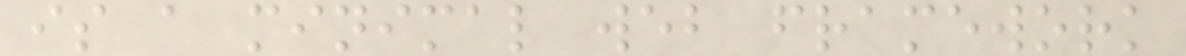is a minimal web framework
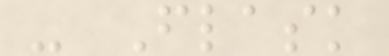- Flask
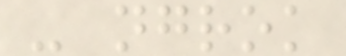- ngrok
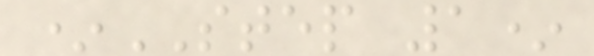*STEP 1*
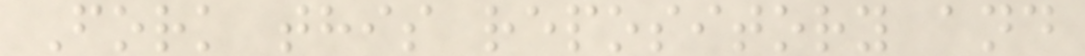Fork this repository and
